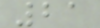21
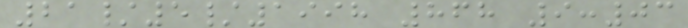21/5/1998 868 9:03
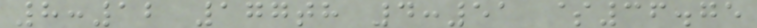8:12 177th 4:51 $36.75
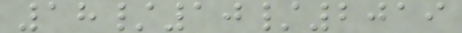18/10/2019
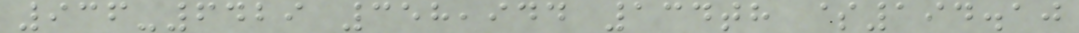936-6429 358,944 134th $194.10
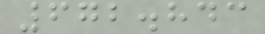672.843
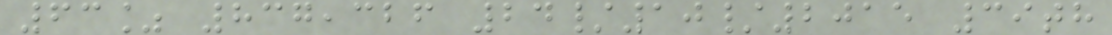63% 837,326 24/10/2015 39th
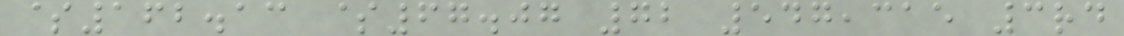$162.13 $67.07 72 547,315 3rd
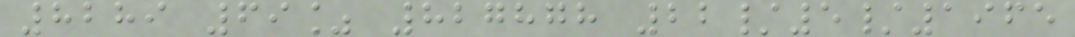8289 69% 827878 22/5/1965
